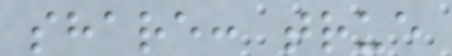share: true
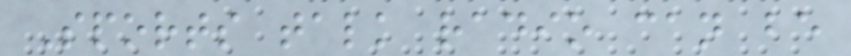Sports talk radio can be
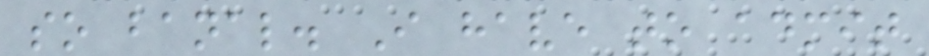so banal. I have to admit
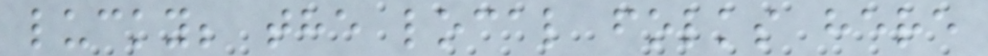lucky; the local folks here
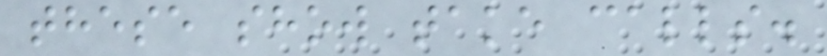these show take calls.
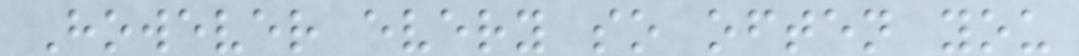However every so often you
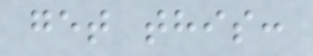get this:
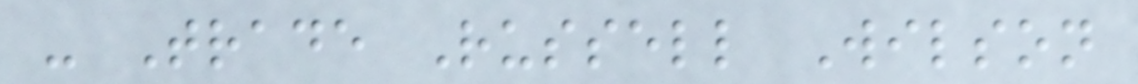- Trade Russell Wilson
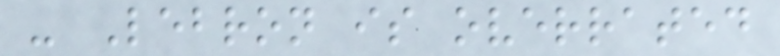- Lebron is overrated
